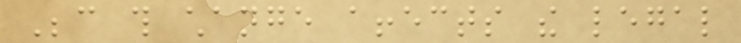Because this change affects the legal
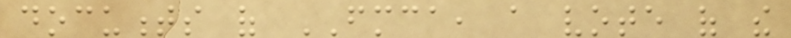documents of FMCA, a vote of the
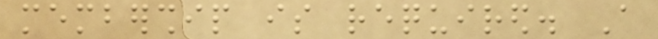membership is required. A
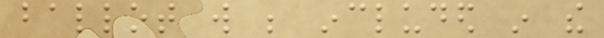ballot will be included in the
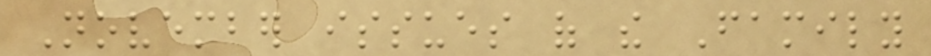November issues of the Family
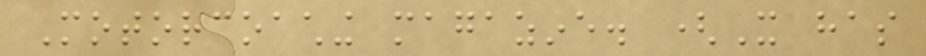Motorcoaching magazine. (It has
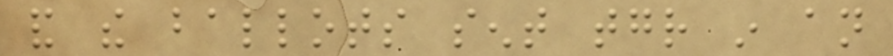and the ballots sent together in an
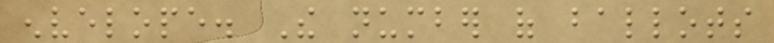envelope. The number of ballots
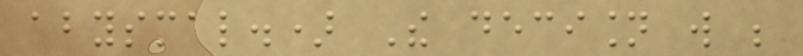abysmal.) The decision will be
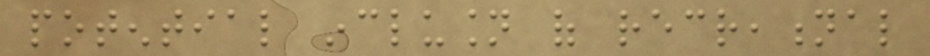potential inclusion of recreational
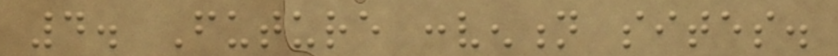4. Future convention sites.
